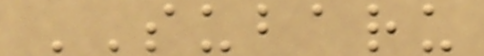SUBARU
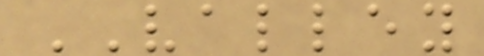VALLEY
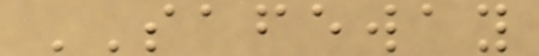SAFEWAY
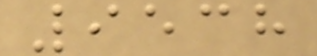9538
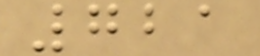721
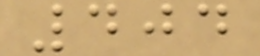404
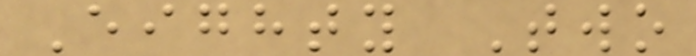Eighty Two
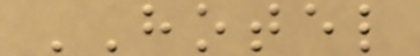HOTEL
